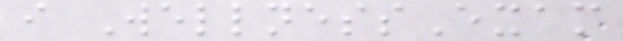i WellnessExam
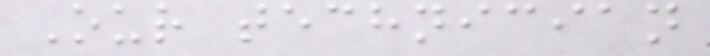Our technician
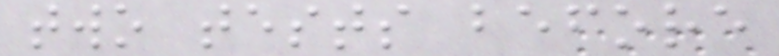two tests before
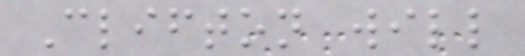Clifton will
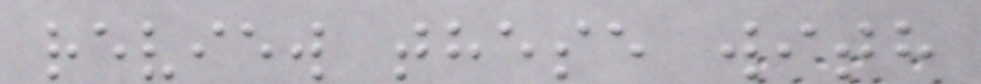review these with
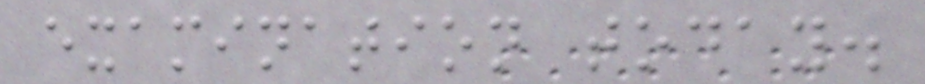examination today.
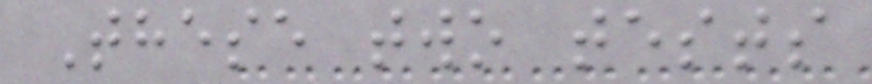These two tests
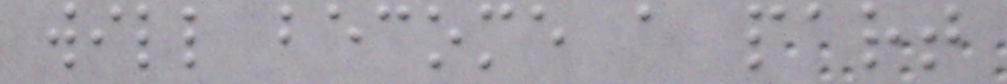will become a part
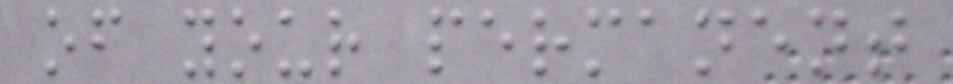of your permanent
